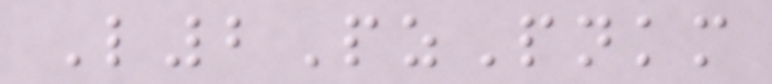L2PzPnkm
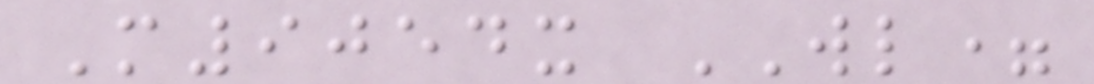M9054x WL=
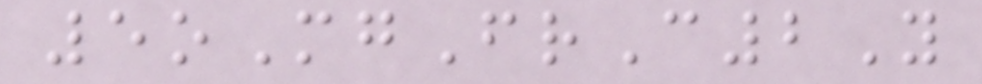5oMgFrC2Y
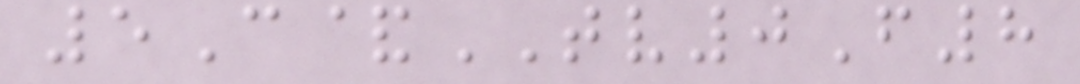5C&TV0F8
